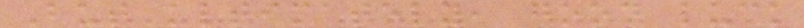But ultimately, good luck
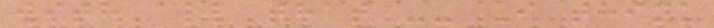with all that -- I think
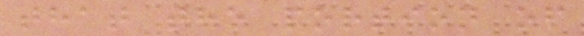that the portion of
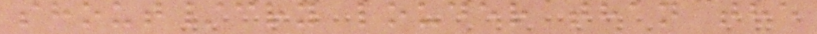shout/cry louder than the
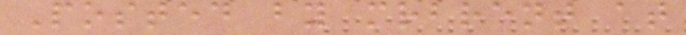Posted by mrbrent at
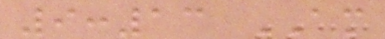9:13 AM
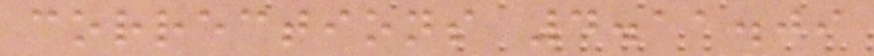corrections 4.11.09
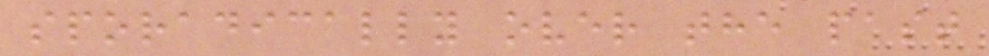sporadically over the past
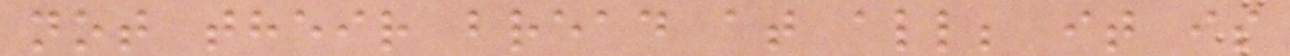not their bread at all; it is
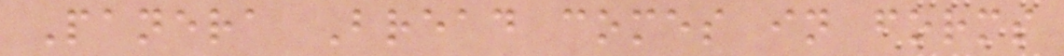Panera Bread comes in forms
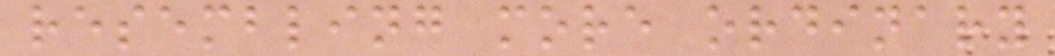resembling more ordinary
